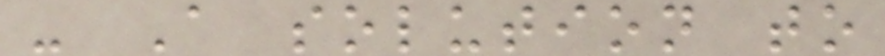- A solution to
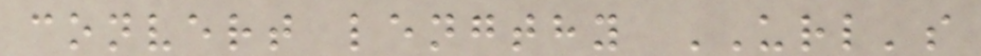convert lengthy URL's
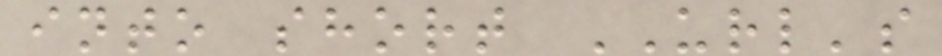into short URL's
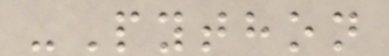-Python
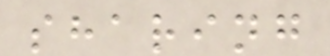sharing
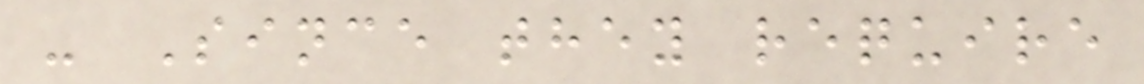- Since they require
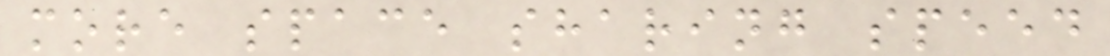more space sharing speed
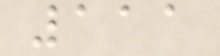111
